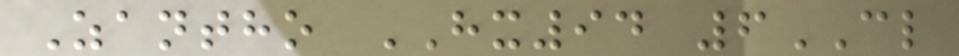Zantho HX94 6CL
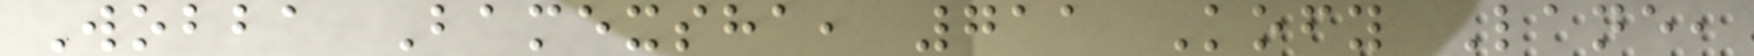Wobba Bamexsha, 711 Kofy Lane,
